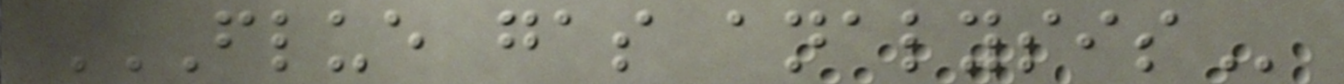FLUE GAS ANALYSIS
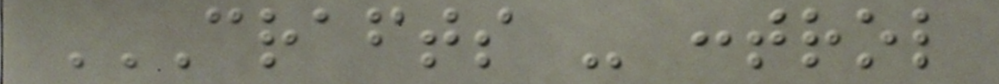CRAFTS - CONTROL
